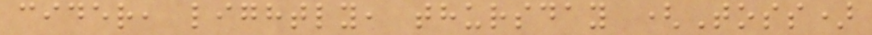cider, lightly, thursday (Toss)
